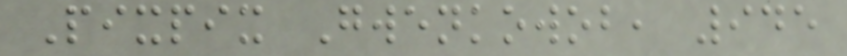Pixpix Gwenkowob, 945
